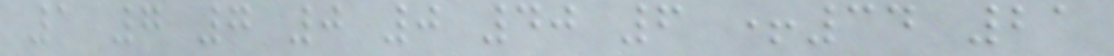1 7 7 0 0 40 6 +34 21
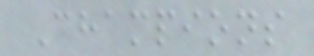Champions
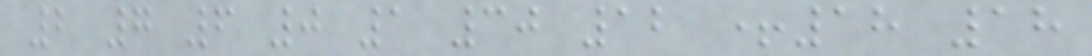2 7 6 0 1 30 12 +18 18
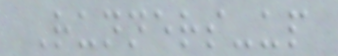Runners-up
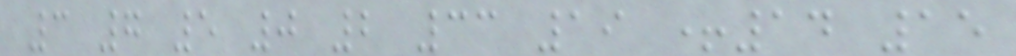3 7 5 0 2 33 19 +14 15
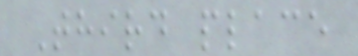Third place
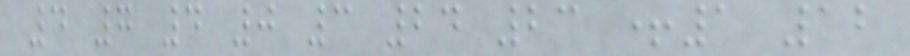4 7 4 0 3 24 23 +1 12
